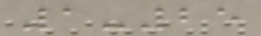1-25
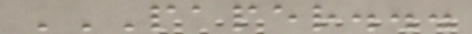PAPER...
